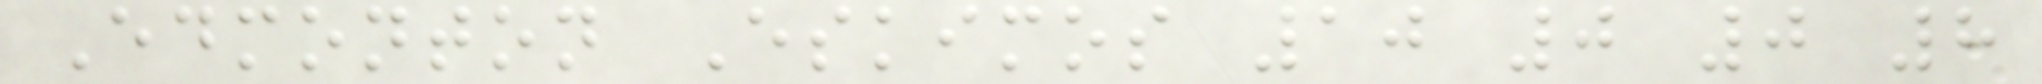Edmonton Eskimos 10 0 0 8
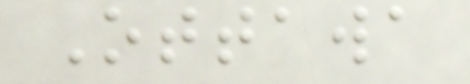Ottawa
